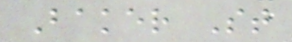Baker St
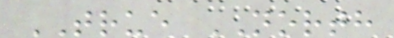TRUE NORTH
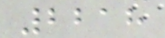2218
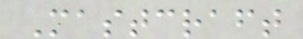Mastcraft
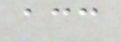acc
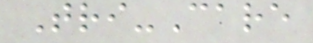Tri-Care
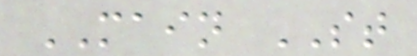MAIN ST
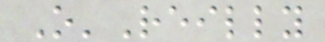O'Reilly
